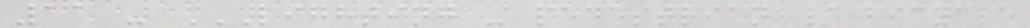11 - LIGHTING - PEDESTRIAN / BICYCLE
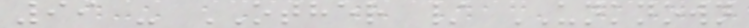99 - OTHER / UNKNOWN
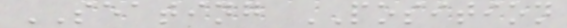SEATING POSITION
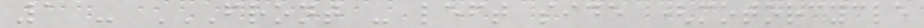1 - FRONT - LEFT SIDE (MOTORCYCLE
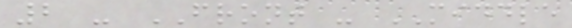2 - FRONT - MIDDLE
